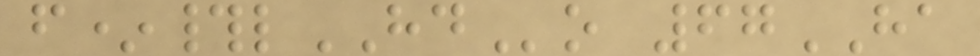f*#lHDo 67HA
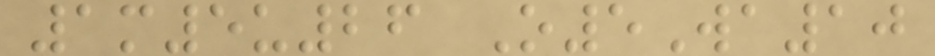1m5u26 O5Wa10
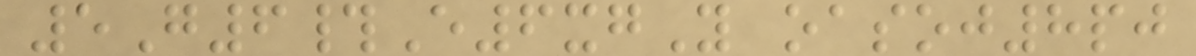5G6#E6xgY oasoj8pj
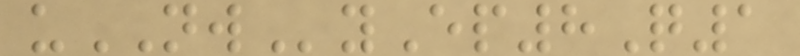uNWyEp8Q1
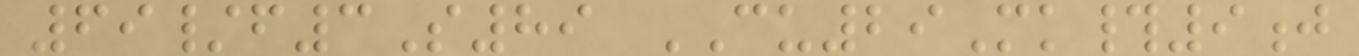69/f3S89 CU29Mk#9j
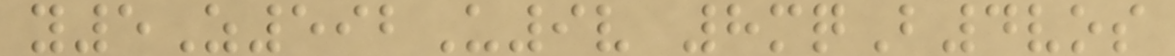y5Z592U9v 8mqB4vos
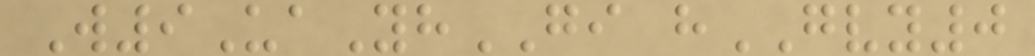W9UaYhGI hGVY0
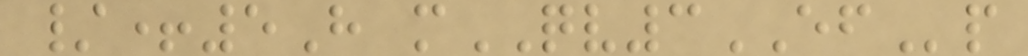/+5H mQV3EFp
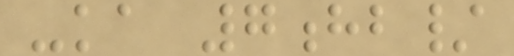-ka 7hb/
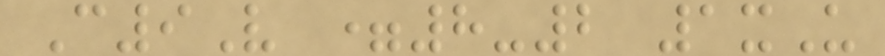C9V =8-2 1xU
